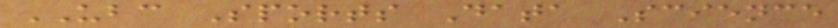UBC Sports Data Science
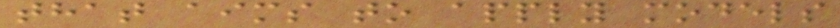that aims to apply models
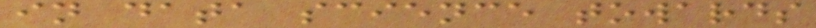in data science towards
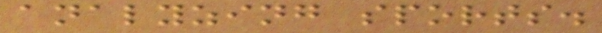analyzing sports.
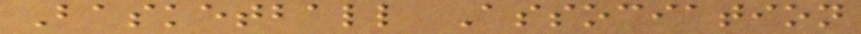Basketball Association
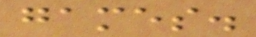games.
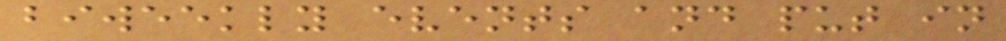biweekly events and put in
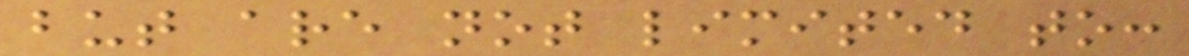but are not limited to:
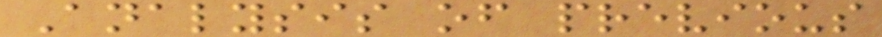Analysis of previous
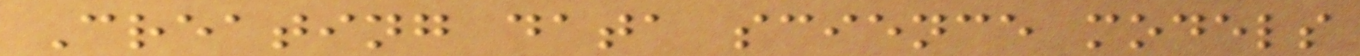Creating data science models
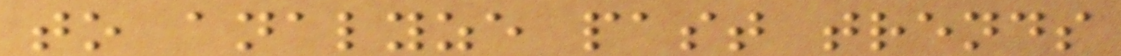to analyze past trends
